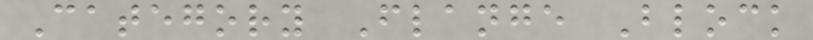Category Flange Block
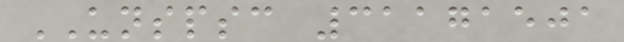UNSPSC 31171501
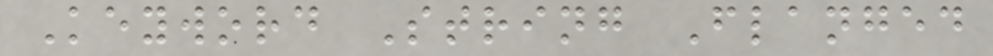Keyword String Flanged
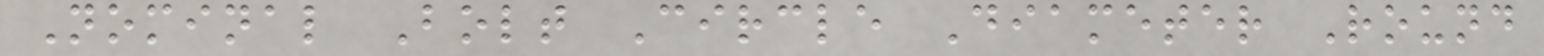Nominal Bolt Circle Diameter Round
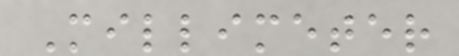Millimeter
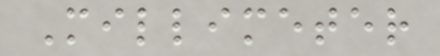Millimeter
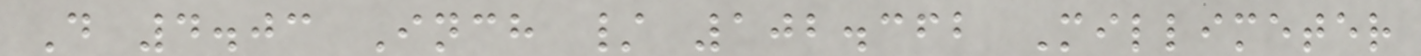D 4.03 Inch / 102.362 Millimeter
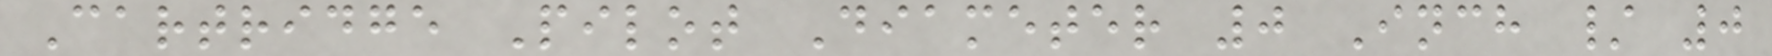Cartridge Pilot Diameter 0 Inch / 0
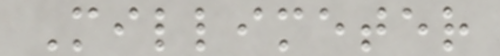Millimeter
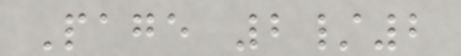Page 2/2
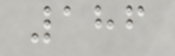186
